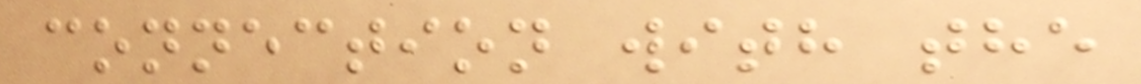connection with the
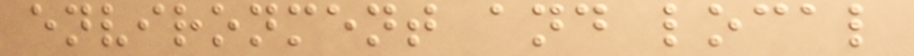environment and local
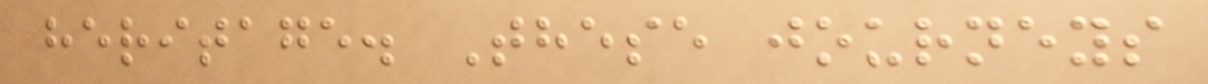heritage. These journeys
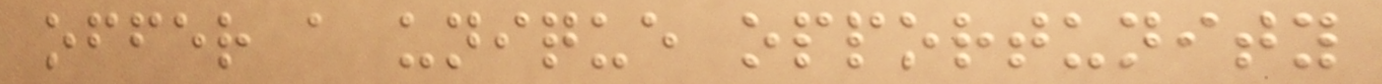offer a unique opportunity
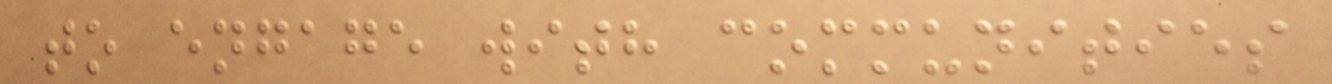to engage with communities
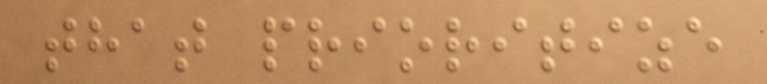that prioritize
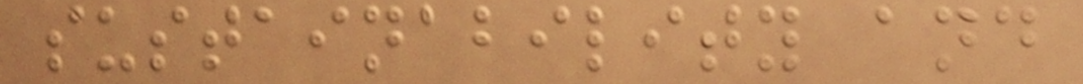sustainability and
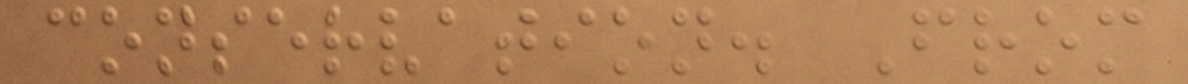conservation. From
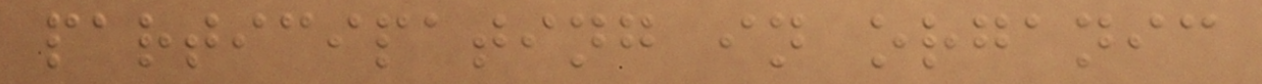participating in organic
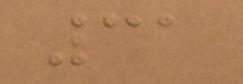31
